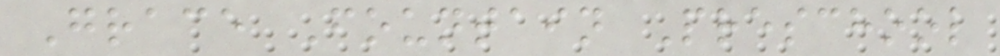Grace Fountain Preschool
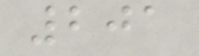201
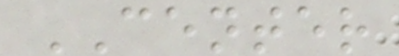CENTER
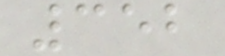352
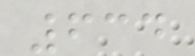634
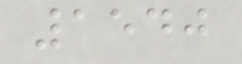1540
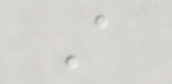A
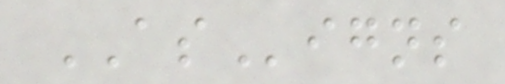ASigns
